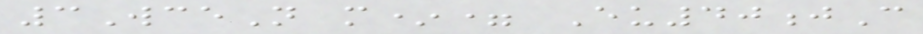3WceN m*= Eu40jC
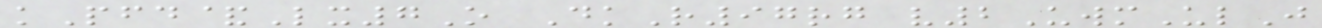kPfd&Lx7O DkR97rg v2UwmUlJ
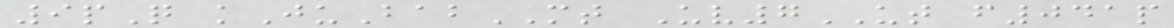9pQ kJuBabMT Uv7UT f041p
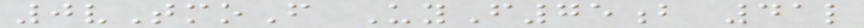0vTmoF UyF75b 41l
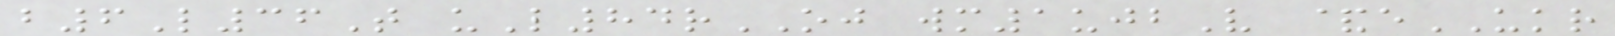b6L36T uL84rOJ wm1ujbV &eUKR
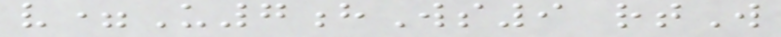v=U7hWs9 rtW
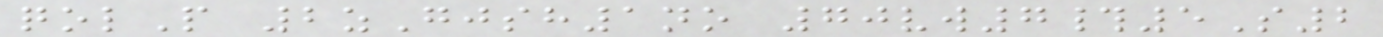qolP 2zGjsh1no 70vw7#5S2
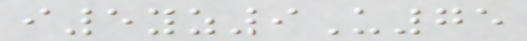i5yz9U75
